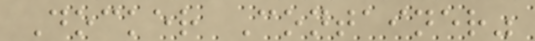Docker Container"
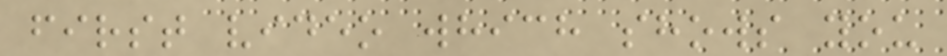first video which shows you
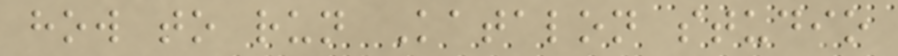how to run Katalon studio
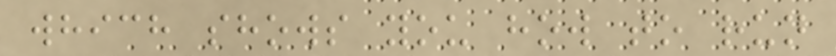which shows you how to run
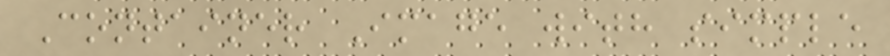Container Image with simple
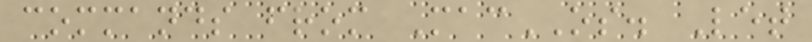commands from MacOS. Let
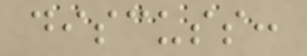discuss:
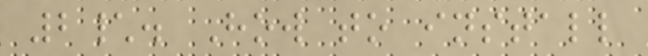2\. How to install
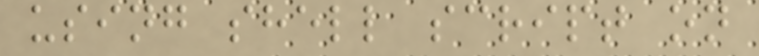using shell script on
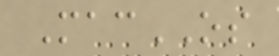MacOS
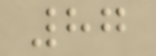87
